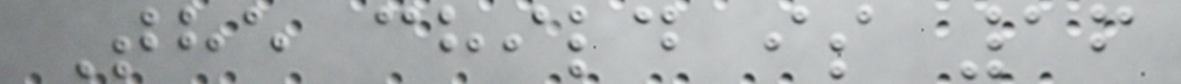The child is 16
